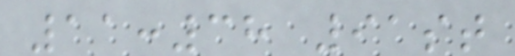11:38 91st
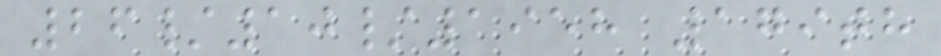26/10/1958 179th
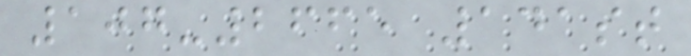107-2665 141st
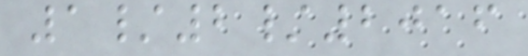1/2/2016
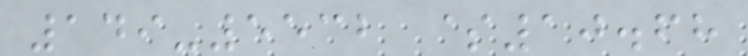149-5532 $10.68
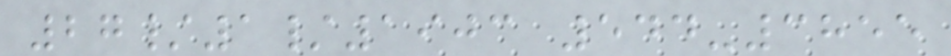27/1/1903 544-3855
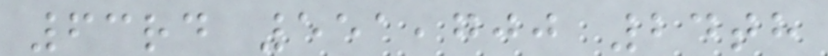63rd 551,700 24th
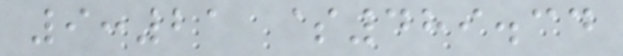9:21 $489.34
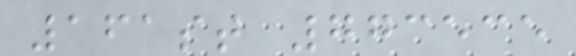161st 773535
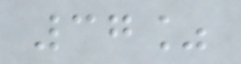37%
